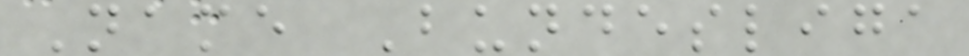Name Bundesliga
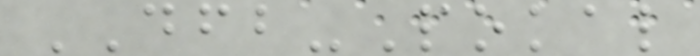DFB-Pokal
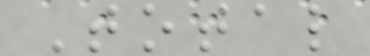Total
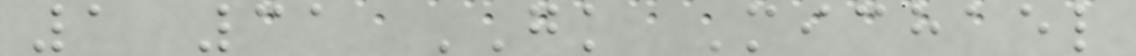1 31 GK Michael
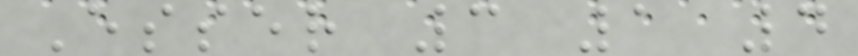Esser 3 1 4
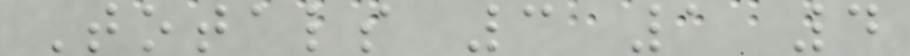Totals 3 1 4
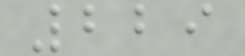229
